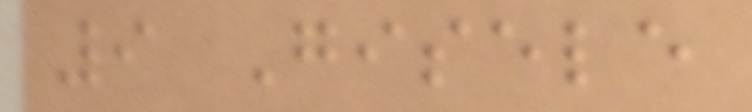9 Gisele
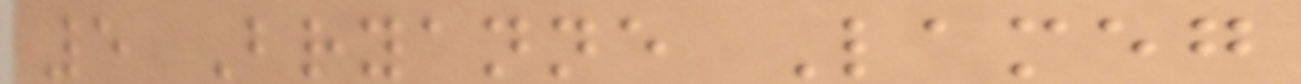5 Bryanne Lameg
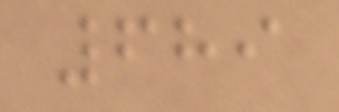689
